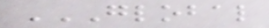GLOBAL
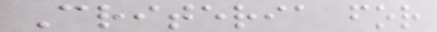Criteria for
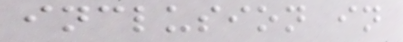inclusion in
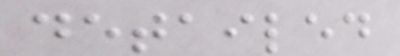detailed
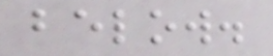below.
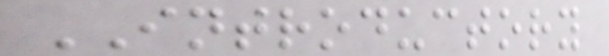INTRODUCTORY
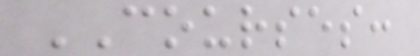COURSES:
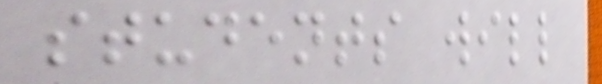students will
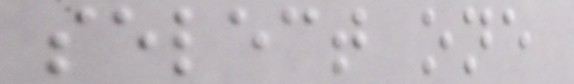select one
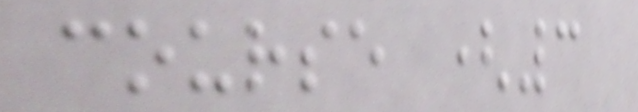course (3
